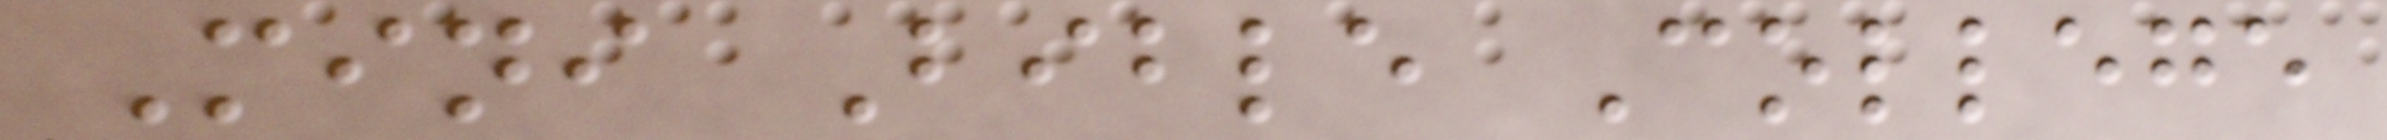Mini Bible College
